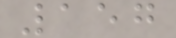157
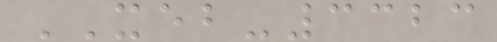XEB-3323
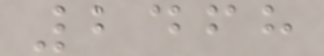2468
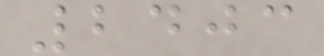2403
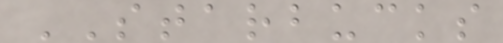STARBUCKS
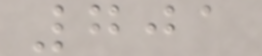701
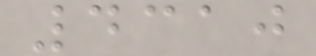4310
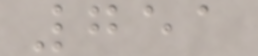751
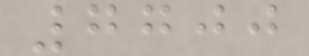7700
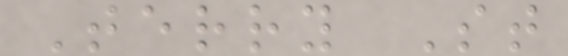Terry St
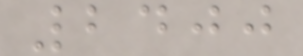2400
